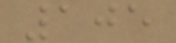105
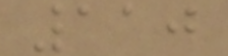110
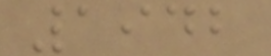1942
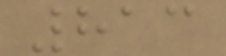813
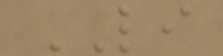LI
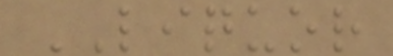LIQUOR
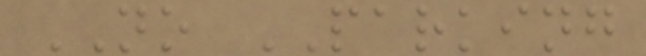NO PARKING
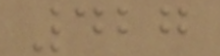427
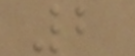2
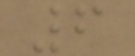6
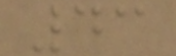43
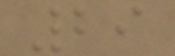29
